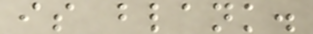is blank.
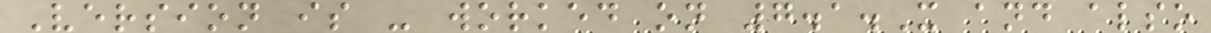Version is - worked on 7.1.X and also
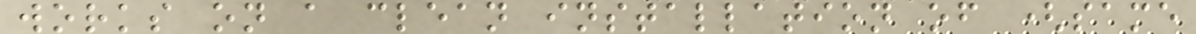works on a clean installation of (same
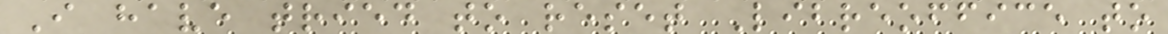I have tried to reset Libreoffice to
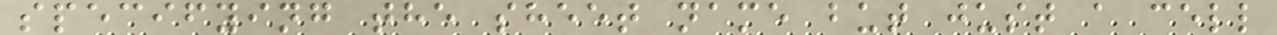specifying the sheet name but just a cell
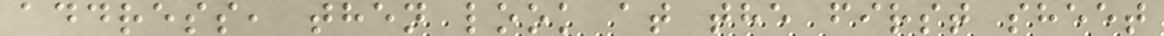address, then look at the first sheet
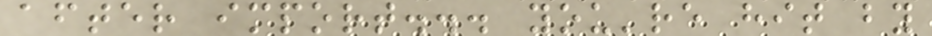after import... you're hit by
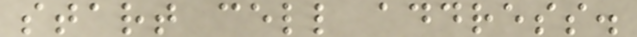start cell address.
